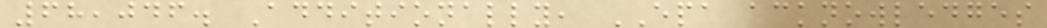68,046. Additionally, EPA acknowledges
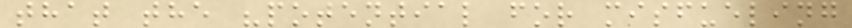that the "potential for misfueling
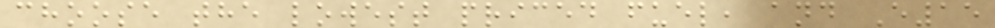choose the lowest priced fuel, and E15
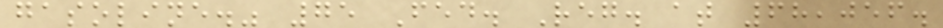gasoline." 75 Fed. Reg. at 68,056.
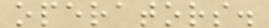operators.
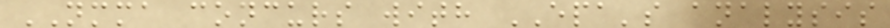NMMA concurs with EPA's analysis
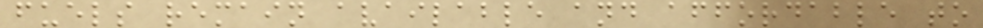fuels remain available and affordable to
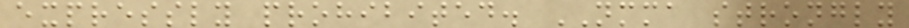expressly prohibited. NMMA strongly
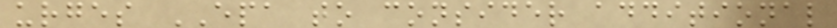urges EPA to consider additional
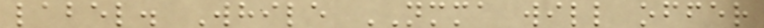label. While NMMA will offer
